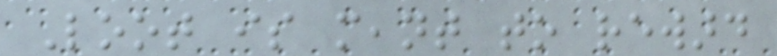Loot is meant to reward
